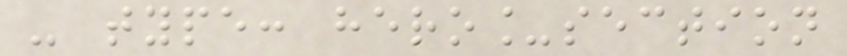- type: hero_section
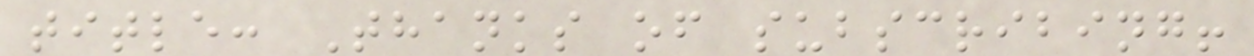title: Thanks of subscribing!
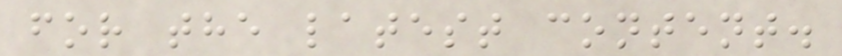for the latest content.
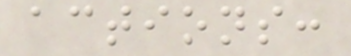actions:
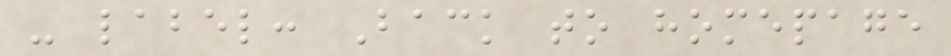- label: Back to homepage
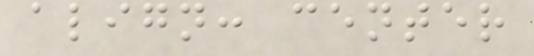align: center
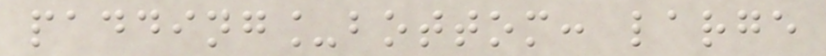padding_bottom: large
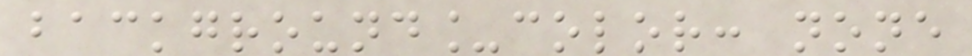background_color: none
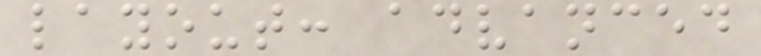layout: advanced
